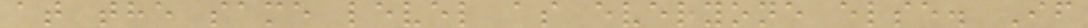at the same level as everyone else. If
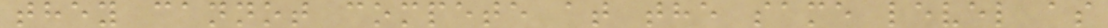they cannot compete at the same level as
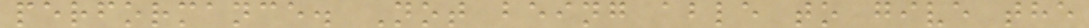performance. Not being able to give the
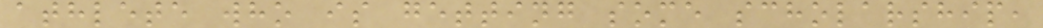athlete who is getting some scholarship,
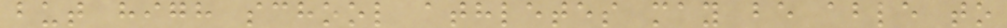but high school athletes may be able to
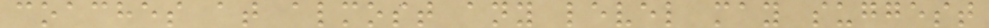coaches at almost any level may suggest
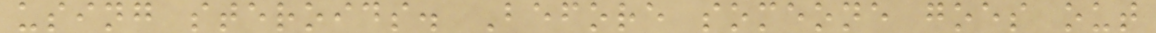using steroids. Before someone goes out
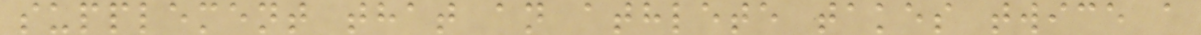supplement that an athlete takes twice a
